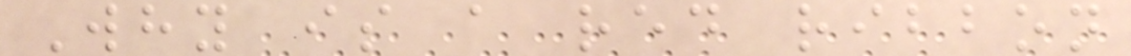Why is a red ribbon
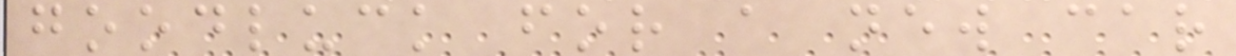goodluck for a new car
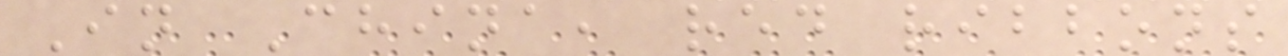In China, red ribbons
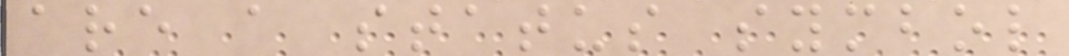are a status symbol
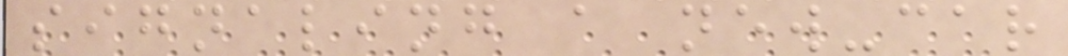signaling a new-car
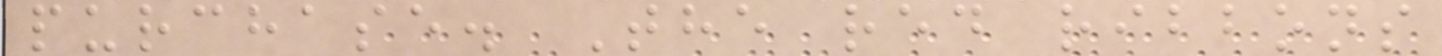purchase. The red ribbons
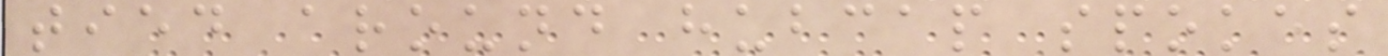tied around hubcap spokes
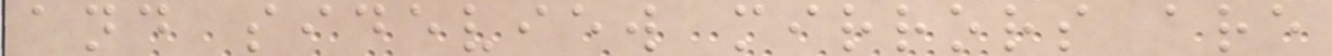and sideview mirrors are
